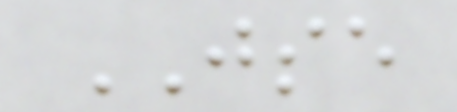JSE
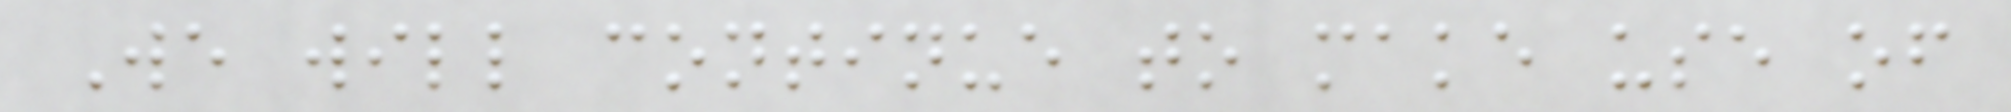We will continue to make use of
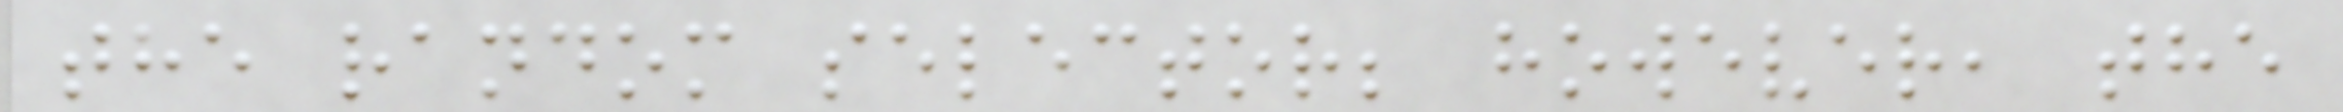the random selector; however, the
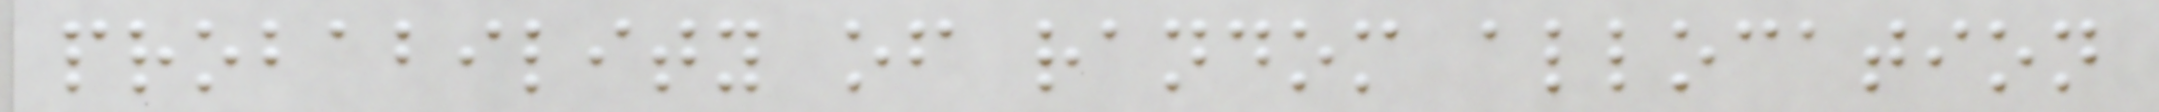probability of random allocation
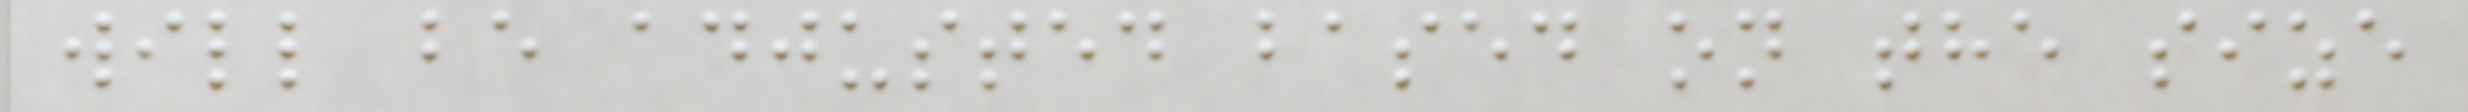will be adjusted based on the size
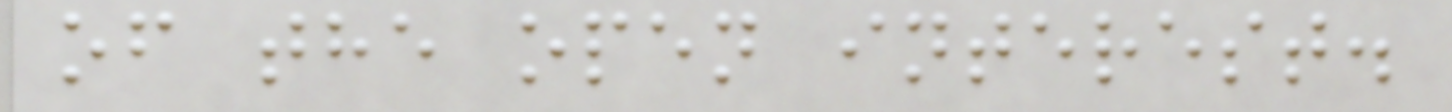of the open interest.
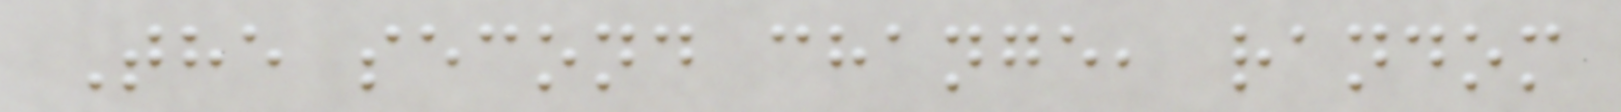The second change, random
